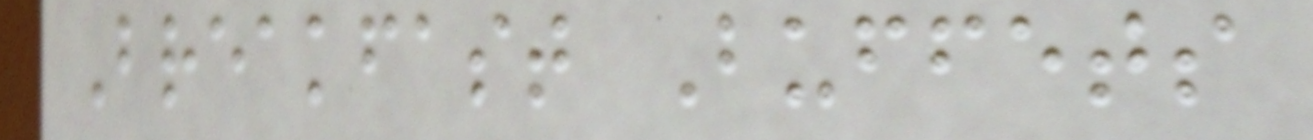Breakfast Buffets
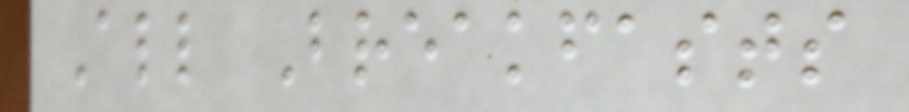All Breakfasts
